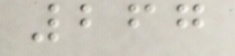267
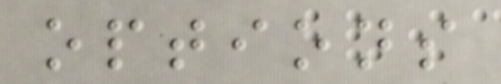options
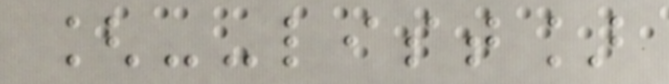[--list]
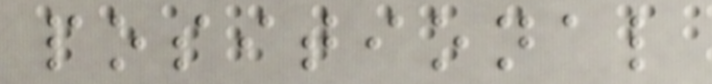positional
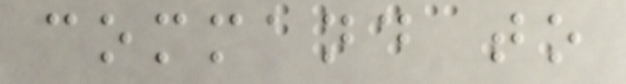command to
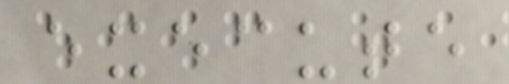execute
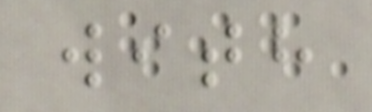with
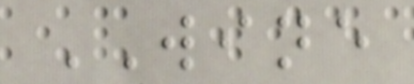WINE
